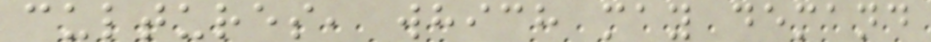cultures, which may demand
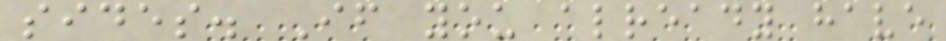sides. If you already have
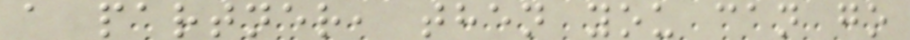a partner, then you can go
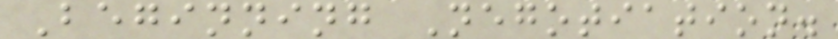Beginning Negotiation.
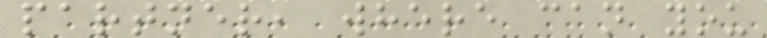partner, where can you
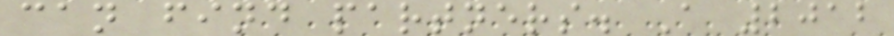can find partners. A 2012
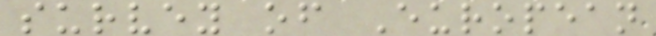survey of European
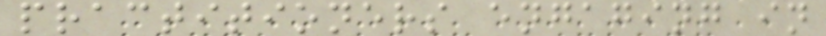practitioners engaging in
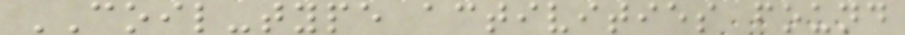COIL-type activities found
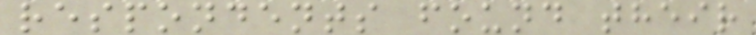respondents found their
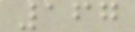167
